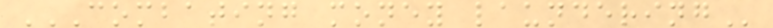COMBATING MONEY LAUNDERING
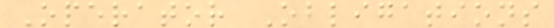Operator Obligations
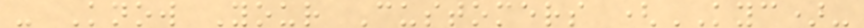- Know Your Customers (KYC)-
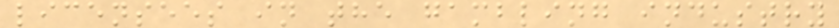licensees in the gambling industry
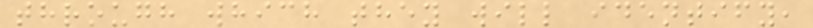through which they will identify,
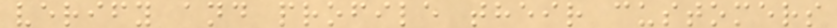verify and profile their customers
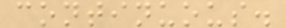continuous.
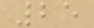25
